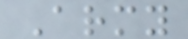Army
